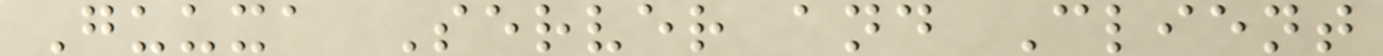Guuxa Server and Client
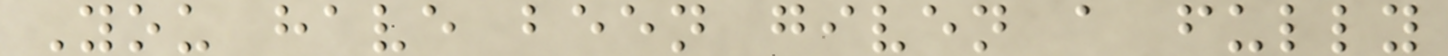You have been given a fully
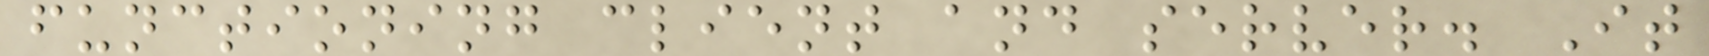functioning client and server. It
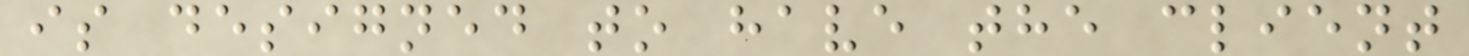is designed to have the client
